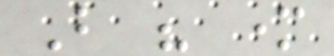But his mother
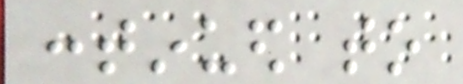continued to
